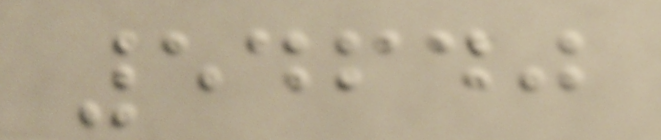54640
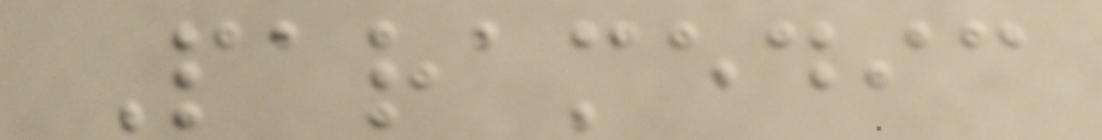Paramedic
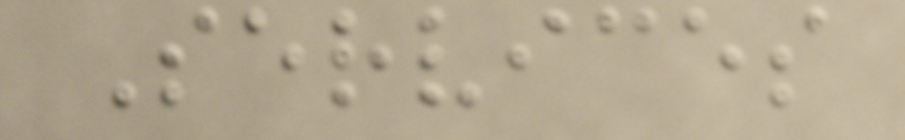Services
